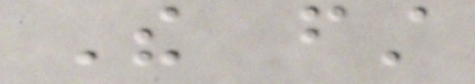The first
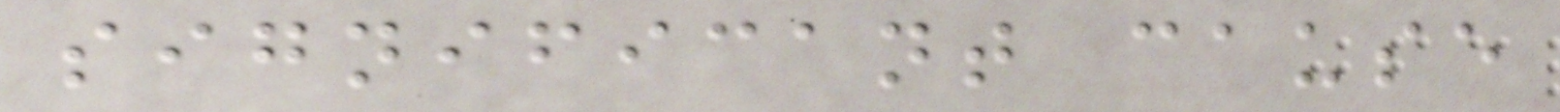significant cause
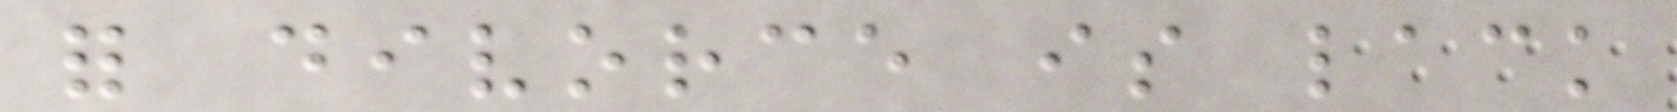for divorce is lack
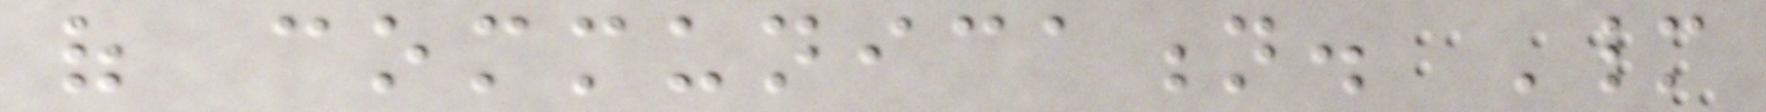of communication. Many
